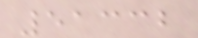51332
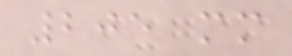205 mm
